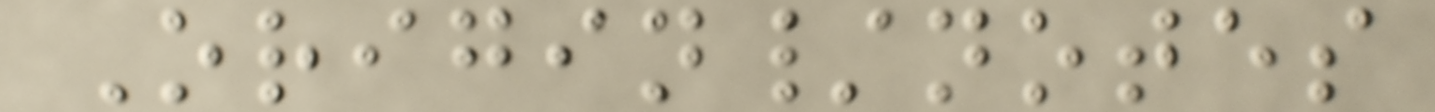Origin/notes
